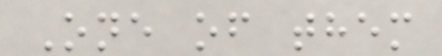One of them
